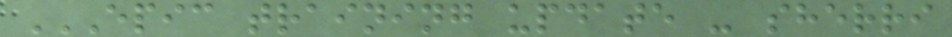EPIC TRAINING UPDATE - SHERRI
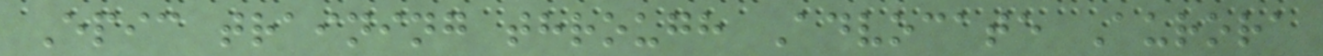Epic training through Advocate Aurora
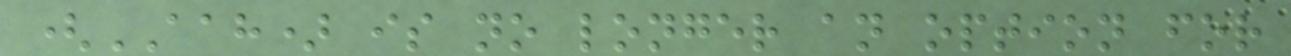(AAH) is no longer an option for
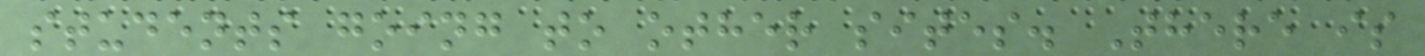students going to other sites. There is
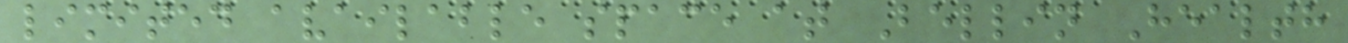limited available space at Bellin Health
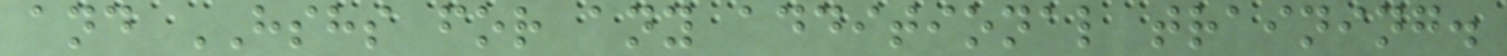and HSHS for any additional training.
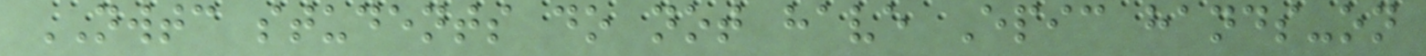NWTC students do not have Epic hands-on
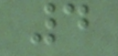4
